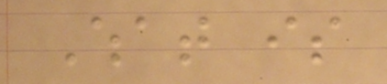What is
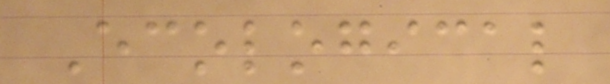Ecological
